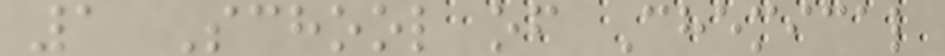1 School of Chemical
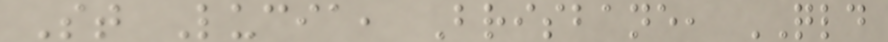St Lucia, Brisbane, QLD
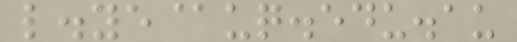l.ye@uq.edu.au
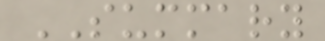SUMMARY
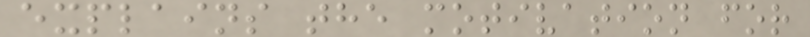explains the motivation for
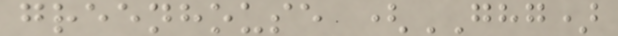greenhouse (GHG)
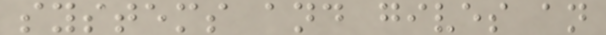systems and gives an
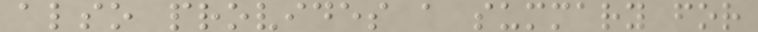also provides a summary for
